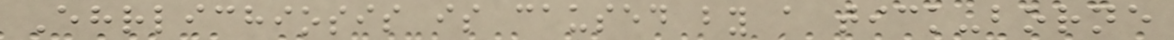Ehrlichiosis is caused by a tick-borne
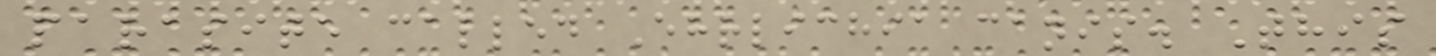parasite called Ehrlichia canis. This
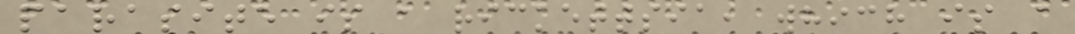parasite is a rickettsia, which is a
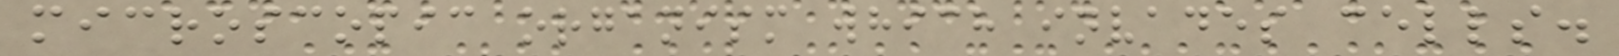microscopic organism which invades cells.
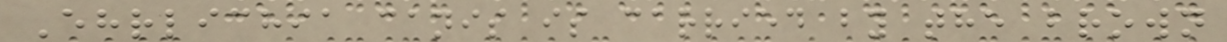Ehrlichia canis is carried by the brown
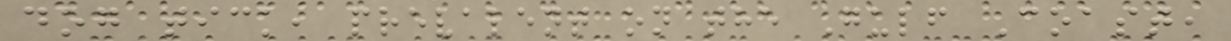dog tick, prevalent on the Gulf Coast,
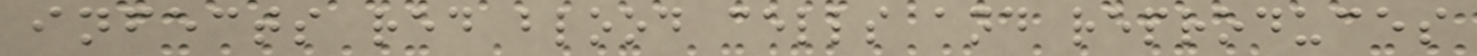infects red blood cells and reproduces
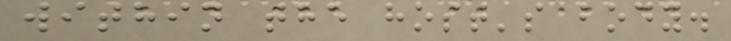within the host's body.
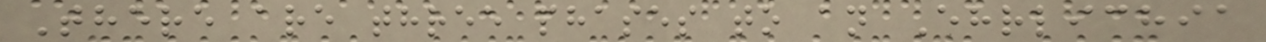There are three phases to an Ehrlichia
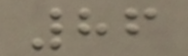86
